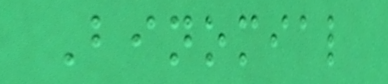Binomial
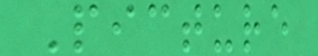Picture
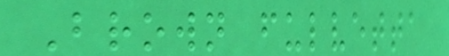Brown fulvetta
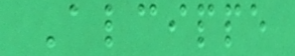Alcippe
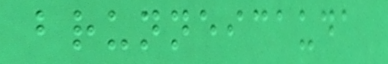brunneicauda
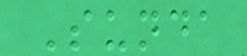Sunda
